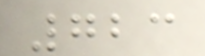723
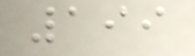199
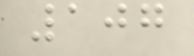107
